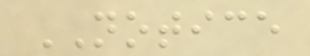NOTICE
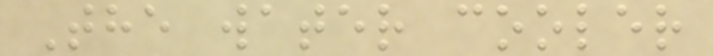The water cooler
